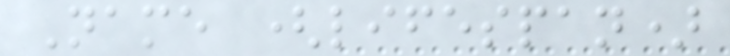Name (lifespan)
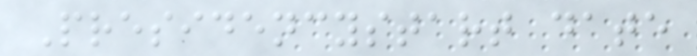Presidencystart date
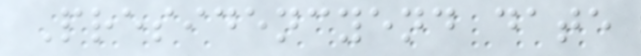Presidencyend date
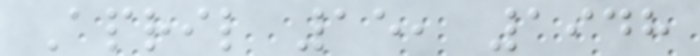April 15, 1948
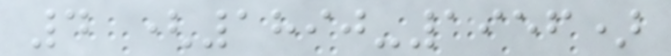4 (1890-1956)
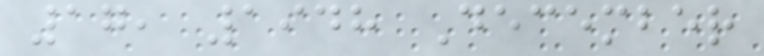17, 1948 December
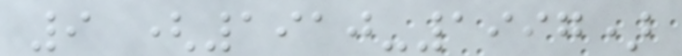9 (1910-1997)
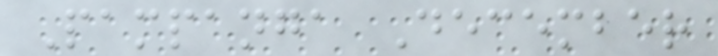Pampanga December
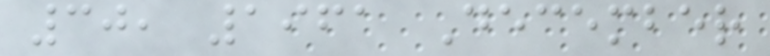30, 1961 December
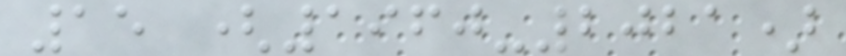15 (1960-2021)
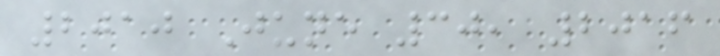2010 June 30, 2016
